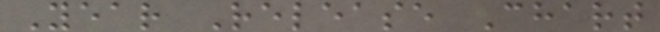Year Release Chart
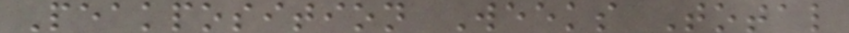Peakposition Weeks Total
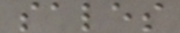sales
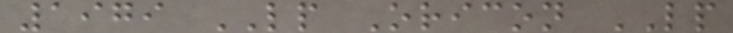1979 LP Oricon LP
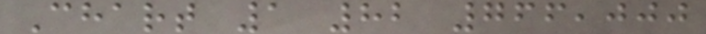Chart 1 82 766,000
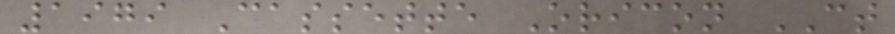1979 Cassette Oricon CT
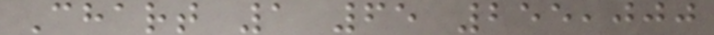Chart 1 65 255,000
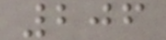206
